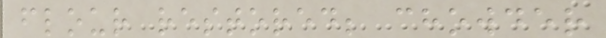flour restored; chowder
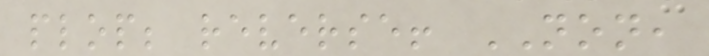plop; reverse! NON,
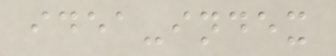idea-index
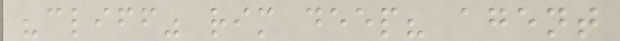"cliff" rim deep? agent
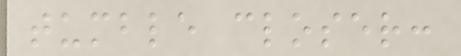tumble closer:
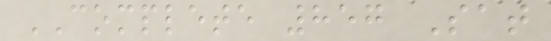COMPLETE 857 Sat
